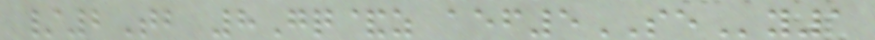/2Tb 8Gq&z aef5SEy1
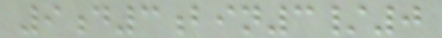9d3bin3/0
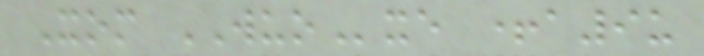Xom WUOxe +a9u
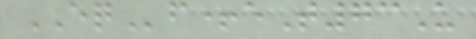EQf+eT73U
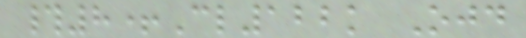#8+Cl122k Ojd
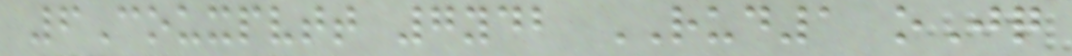6Couxpvtt 7ydb RUD1 oJq
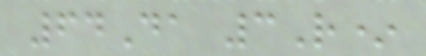64Da 3R*
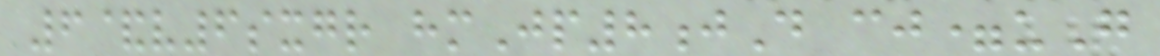6&v6sxgr hmJp8jD cj=uG
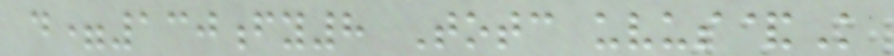d=130fy8 Totc uvus&K
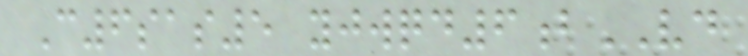C6sas5 yjwqd6bVD
